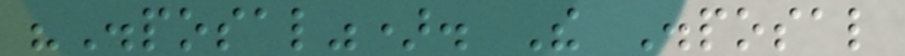"Disposal"). The Disposal
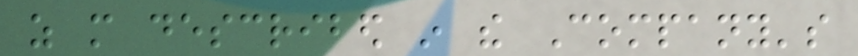as more described in the Company's
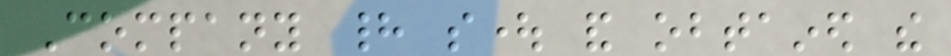Company had sought and obtained the
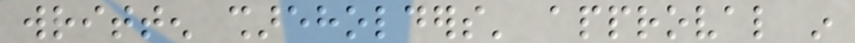written shareholders' approval in
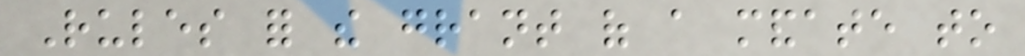Rules for the grant of a mandate to
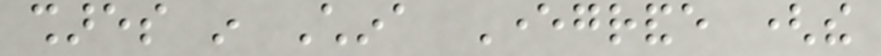shares in China Evergrande (the
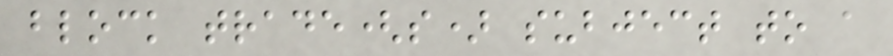block trade(s) subject to a
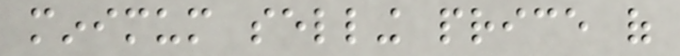minimum selling price of
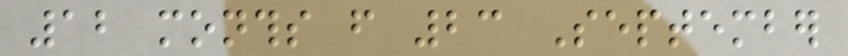12 months from 23 September
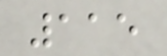115
